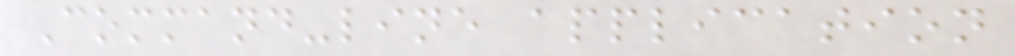Command-line application
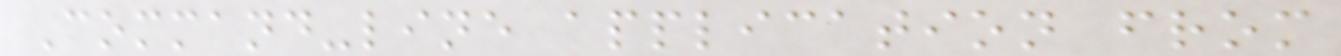Command-line application from
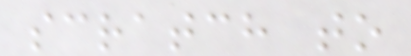scratch to
